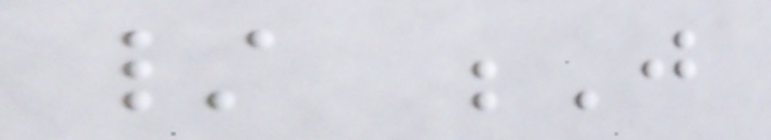/ J
